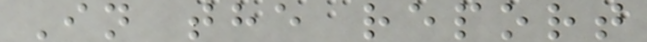In the report
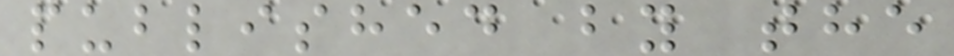published by the
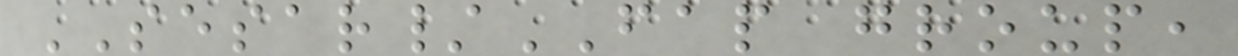SESAR/FAP group,
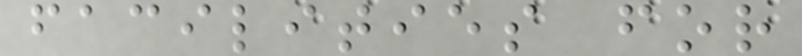facilities for
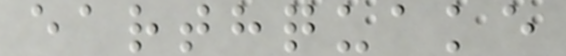earthquake
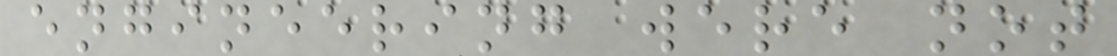engineering were not
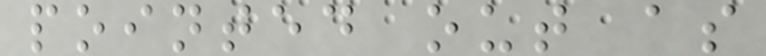pointed out as
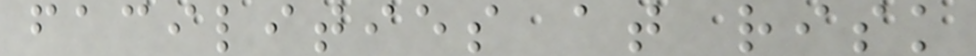facilities at risk
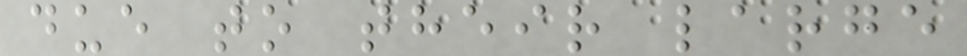due to their large
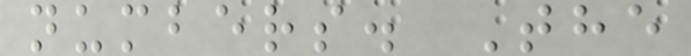numbers. The
